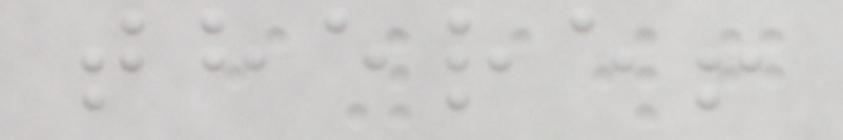there!
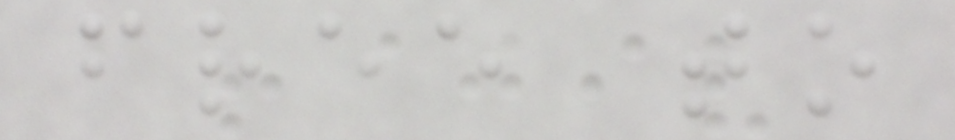free to
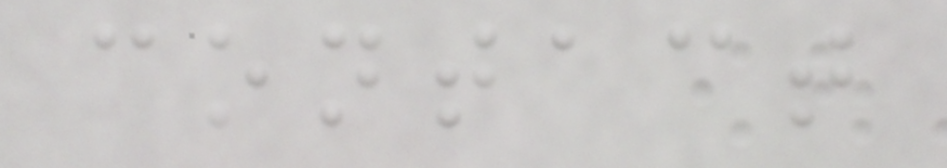contact
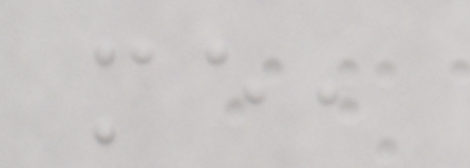me,
